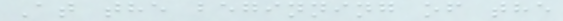At the beginning of the
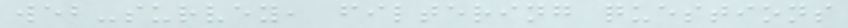web-survey, filtering questions
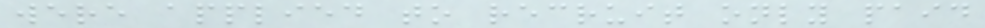were applied to recruit only paid
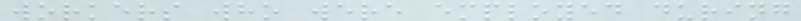workers who were employed during
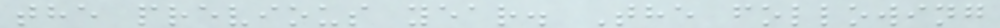the previous year. The following
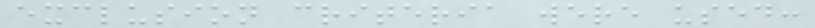exclusion criteria were used:
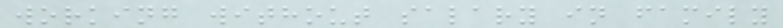working without salary in family
